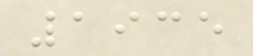1935
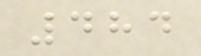484
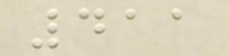411
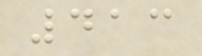413
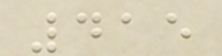415
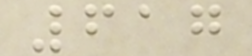617
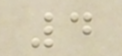4
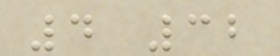4 32
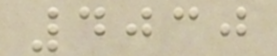4030
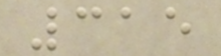315
